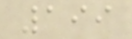199
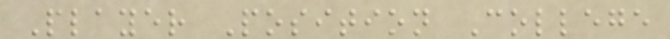Player Position College
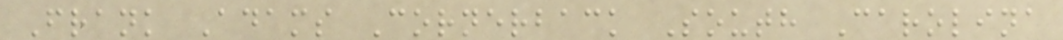Frank Adams Cornerback South Carolina
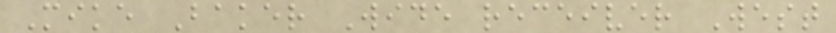Mike Baker Wide receiver West
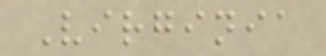Virginia
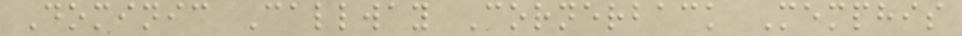Dominic Callway Cornerback Memphis
